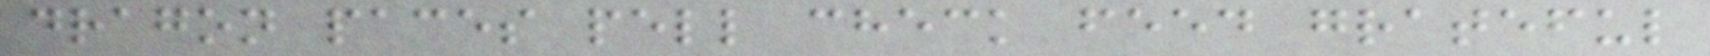dragon paces pell check feed grateful
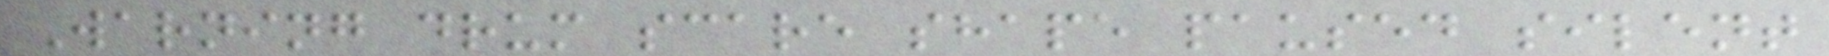Warning drum scare shape paused silent
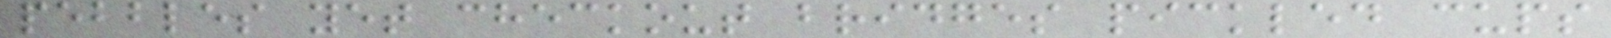pebbles yet checkout bridges pickled cups
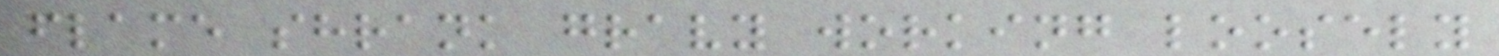flame shrank gravy working loosely
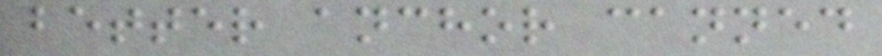better anchor canned
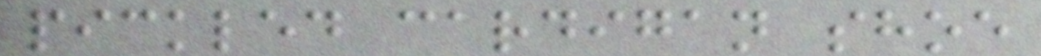pickled cardigan shoe
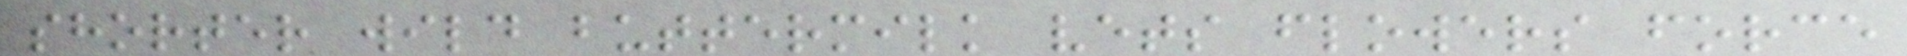shorter wild buttermilk vets flowers force
